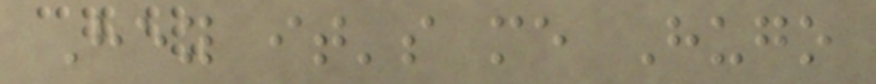Hey it's me Hugo
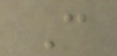C
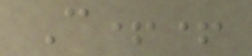C++
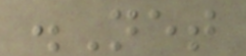.Net
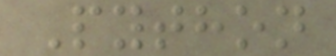Python
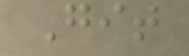Git
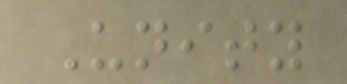Unity
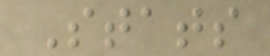Stats
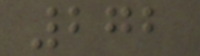272
